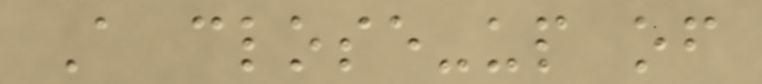A close-up of
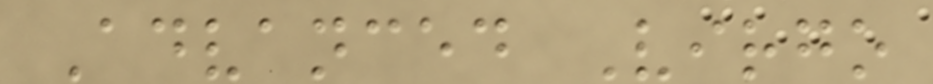Advanced Virgo
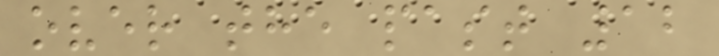over the past 12
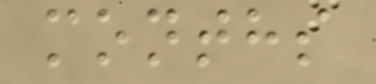months
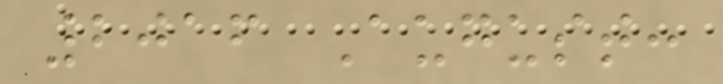2016 August:
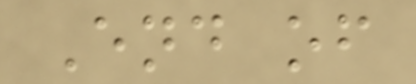End of
